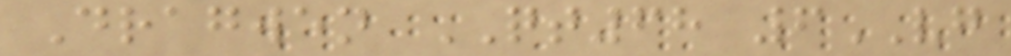Dragwen QT68 6VG
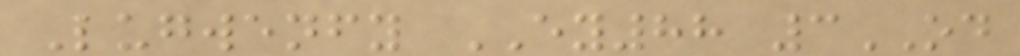Lugwenfy EY88 3OD
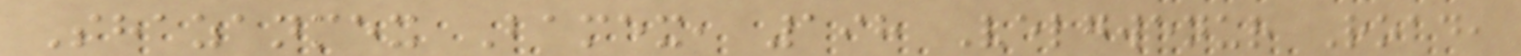Shazanmex Bamex, 198 Velgwenur Road,
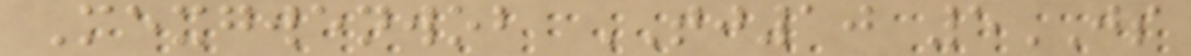Mexgwenwob TJ10 5JS
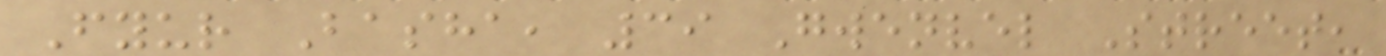Fyur Basha, 39 Gwenvel Street,
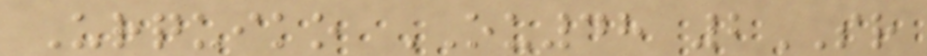Urquiko OU48 2SR
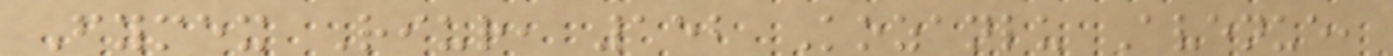Fymex Riur, 152 Kozanlu Avenue,
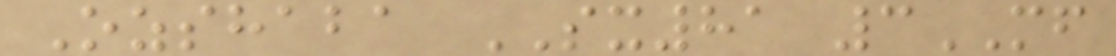Ozshaba SX81 3MF
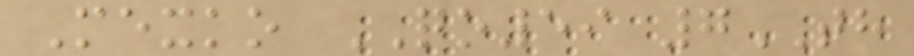Mexko QO59 7TH
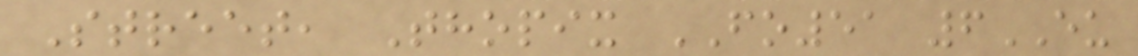Street, Thopix FO51 6EU
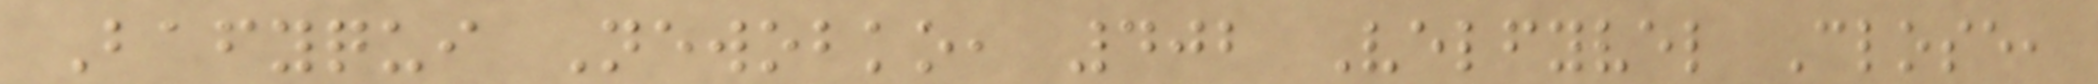Bafyqui Newobko, 402 Velfyvel Close,
